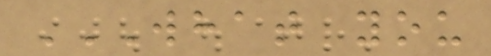WHAT YOU
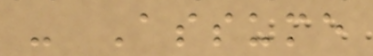- Assume
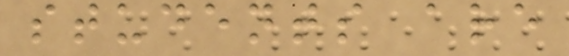students are
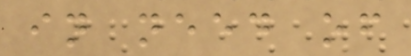in need of
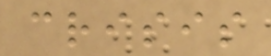crisis
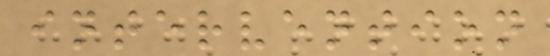intervention
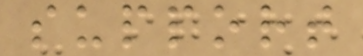support
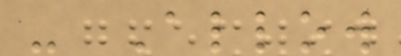- Allow
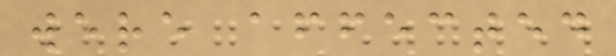were affected
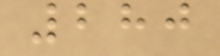280
